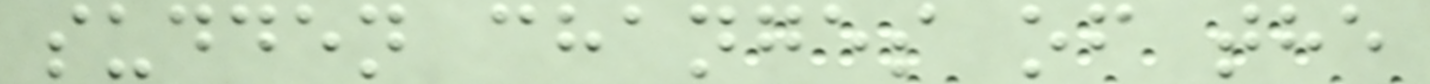sudden changes of the
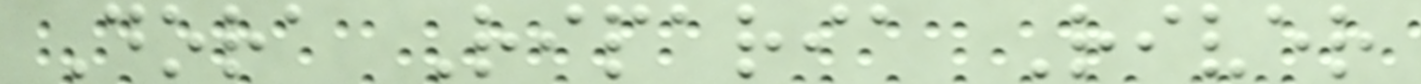Dora Riparia River
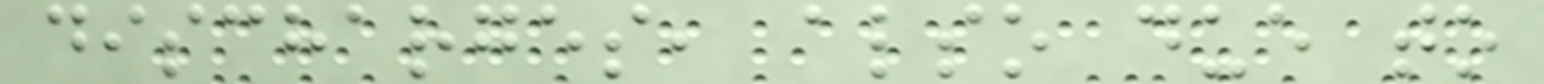discharges, also due to
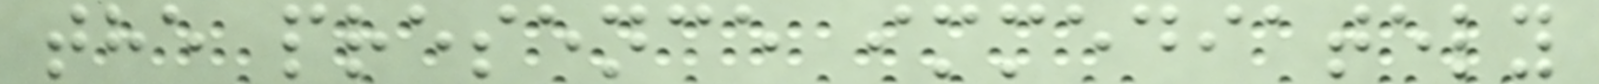the presence immediately
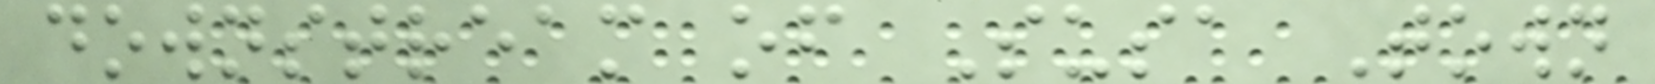downstream of Susa Town
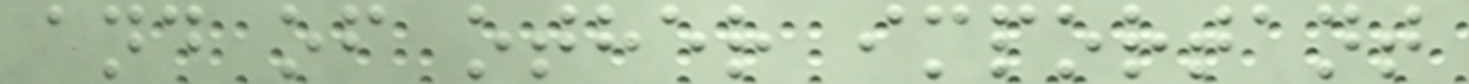and of other important
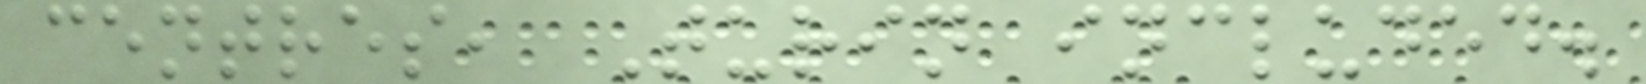centres, Turin included.
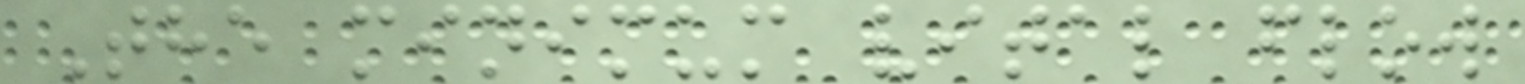The minimum vital flow
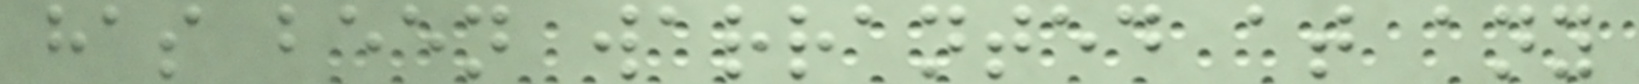has been warranted at any
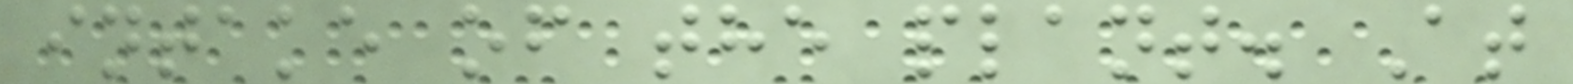intake of the plant. At
